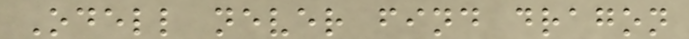Odell never find dragon
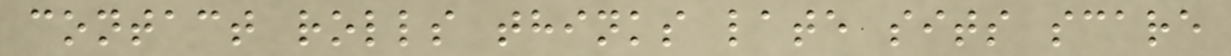contact rolls thinks late sits scare
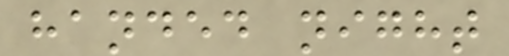handed night
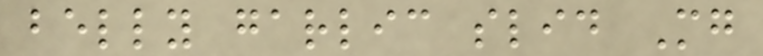belly garlic slid Mg
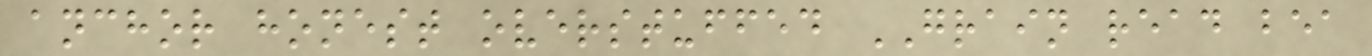anchor honest overstuffed GRAIN read bea
